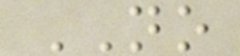NO
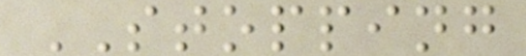STOPPING
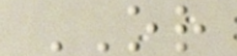OR
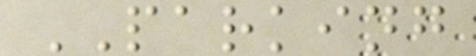PARKING
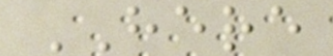HERE
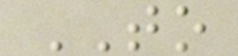TO
